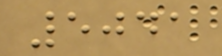5041
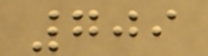709
